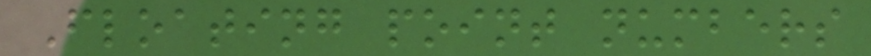Floating point numbers
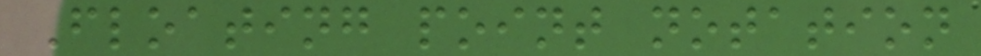Floating point notation
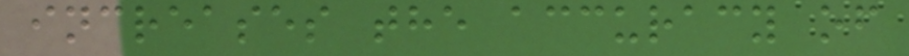increases the accuracy of
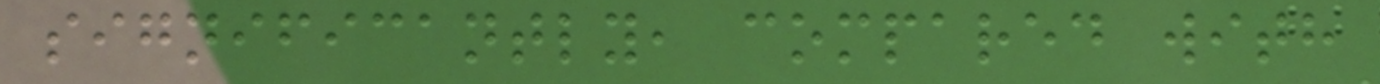significantly, compared with
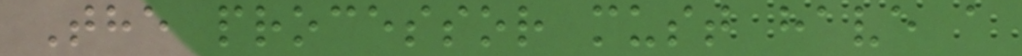The processor must have a
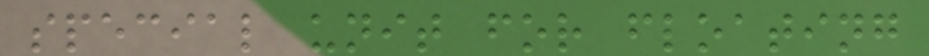special unit for floating
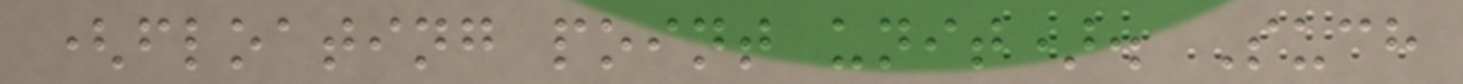(floating point unit). Such
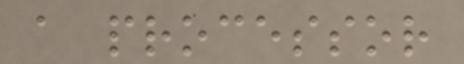a processor
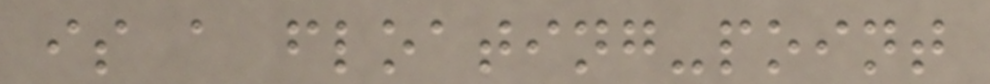is a floating-point
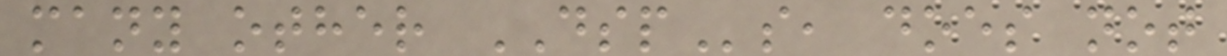many other DSPs, does not
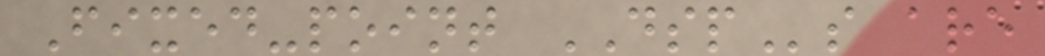Fixed-point DSPs are
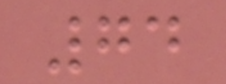74
